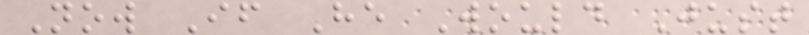Now If He Would Just
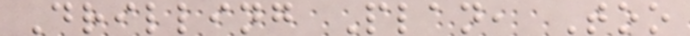Drilling Plan, Too
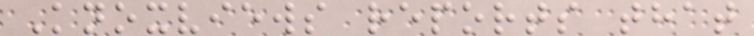Knoxviews reports that
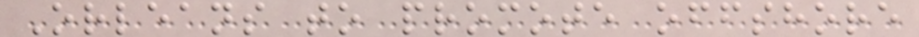Orleans to promote offshore
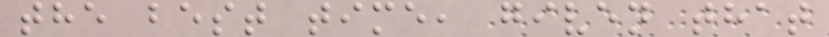the best time, given that
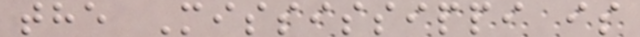the Mississippi is
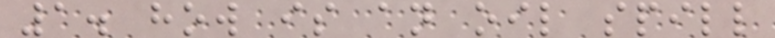1. how is an oil spill
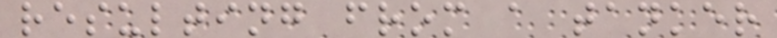resulting from a tanker
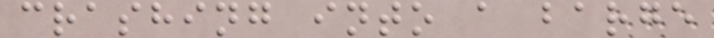crashing into a barge
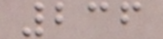236
